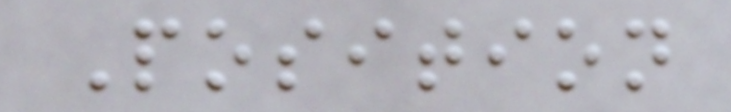Position
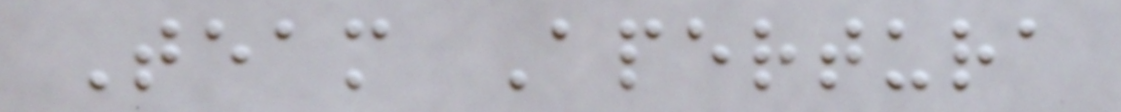Team Apertura
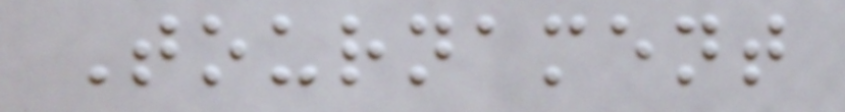Tournament
